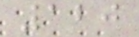120
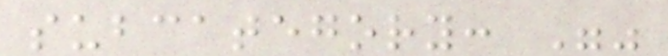subcategory: ""
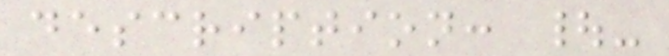description: |-
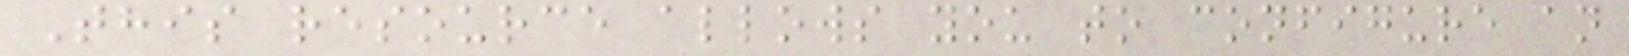This resource allows you to configure an
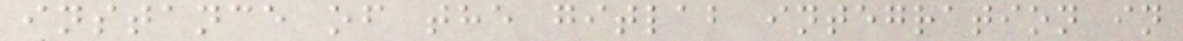instance of the gitlab integration in
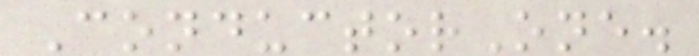ConductorOne.
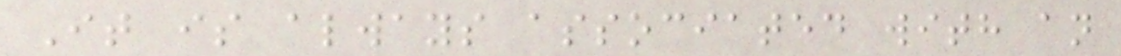It is always associated with an
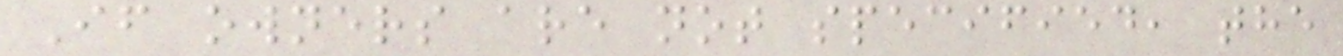If owners are not specified, the
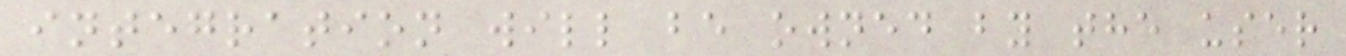integration will be owned by the user
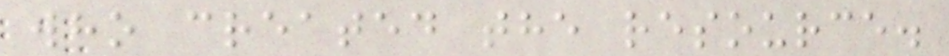who created the resource.
